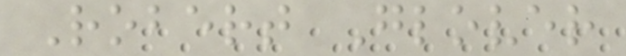Robert Glover
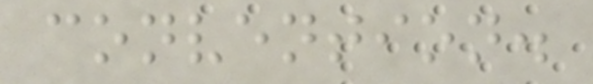convention.
